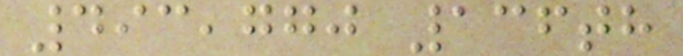493,770 136th
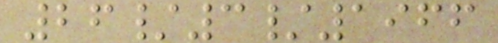26/3/1966
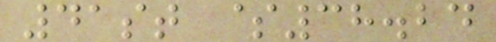41st $38.24
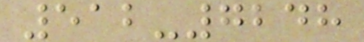512-7248
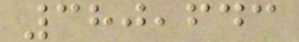380,643
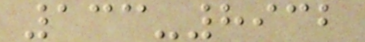133-8932
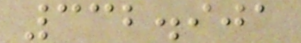332.901
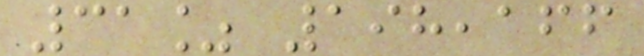31% 198,166
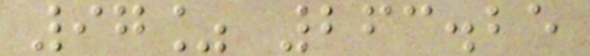97% 263.25
